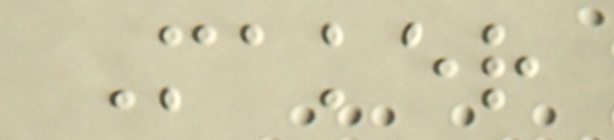Maker
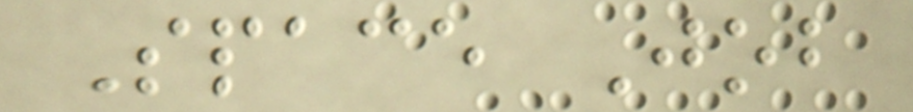Space Job
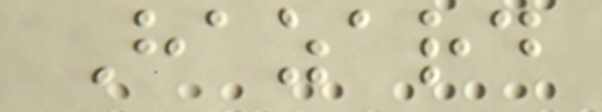Hazard
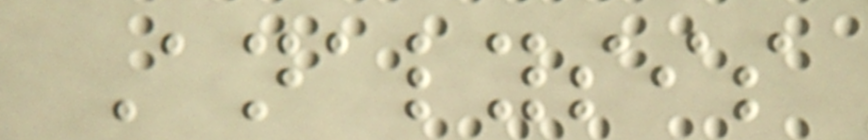Analysis
